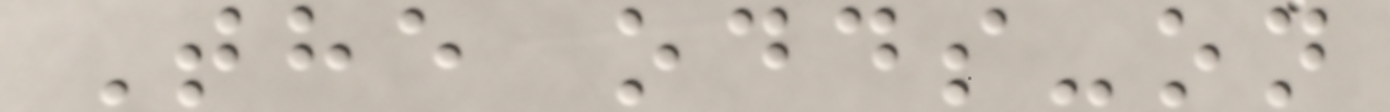The odds-on
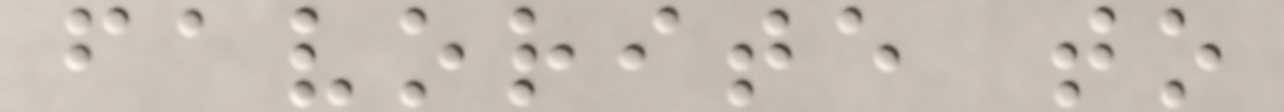favorite to
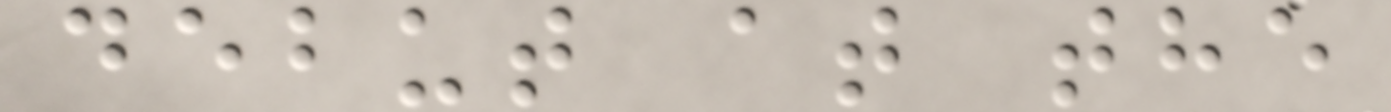debut at the
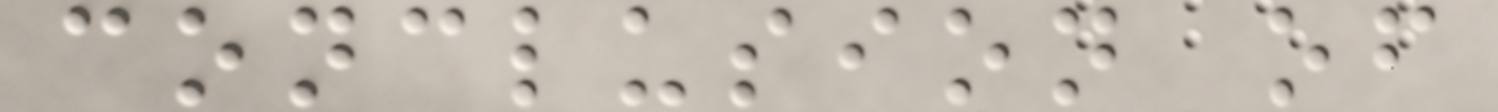conclusion of
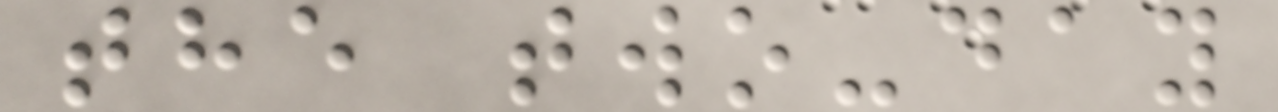the two-day
